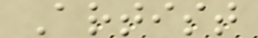Artist
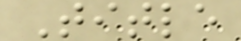Title
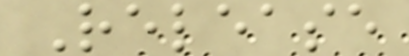Release
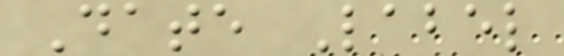Date Label
